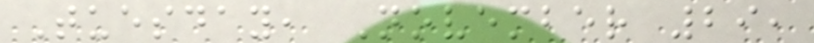Tuesday, November 29,
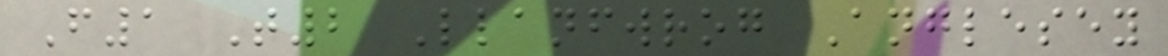F1 T2 Llanfwrog Anglesey
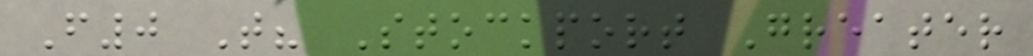F0 T? Stockport Greater
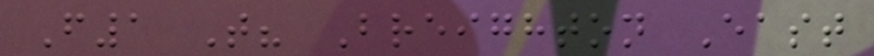F1 T? Breighton East
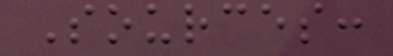Sources:
